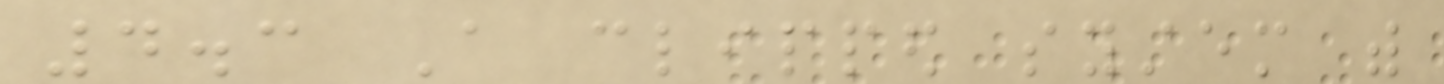4.3 A clipped system with
